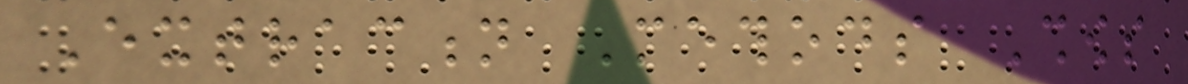Extraction Methods Shows
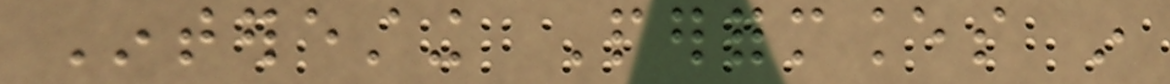Interesting Performances in
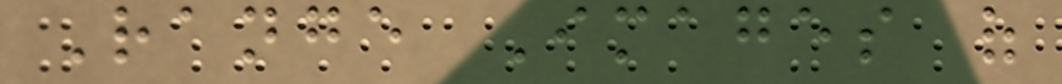Range Images of
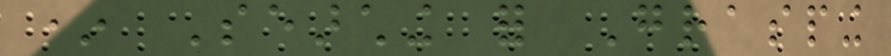* Searching for Grasping
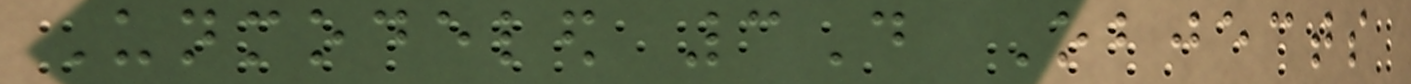Unmodeled 3D Objects
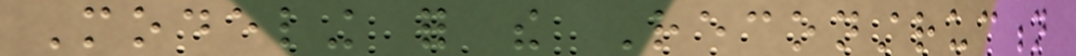Modeling for the Reconstruction
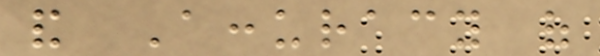and Accuracy of
